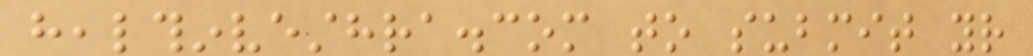healthinvesthra.com to submit your
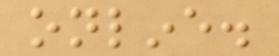online.
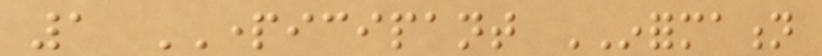1 PARTICIPANT INFORMATION
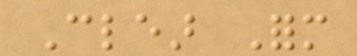Clear Form
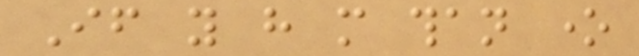If you have more than one
